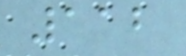112
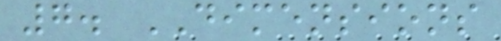7. DIMENSIONS
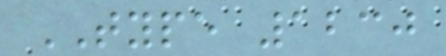TYPE 1230
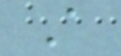A
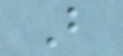B
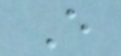E
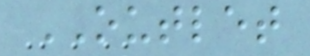OUTLET
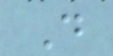D
